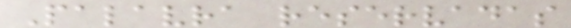Palavra reservadas
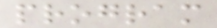program
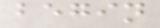begin
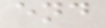end
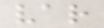var
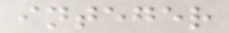integer
